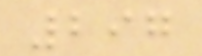297
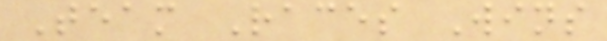Team Races Wins
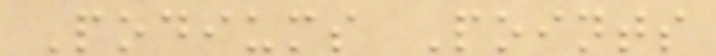Podiums Points
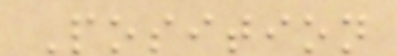Position
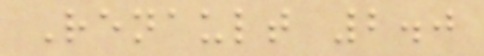Renault 2.0
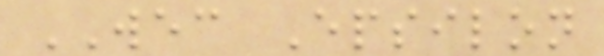WEC Epsilon
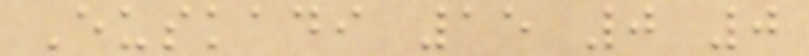Euskadi 15 0 0
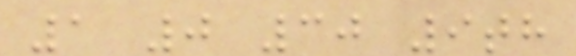1 0 30 9th
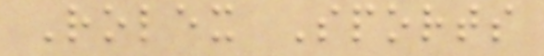Rolex Sports
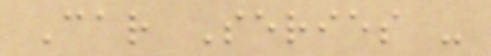Car Series -
